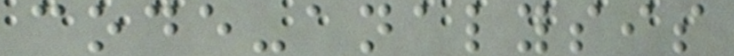code-analysis
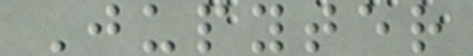Jupyter
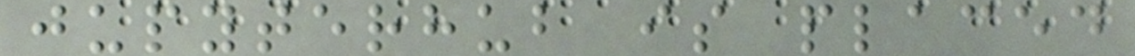jupyterhub is placed
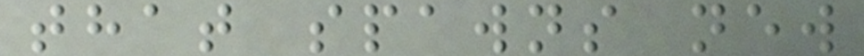that spawns new
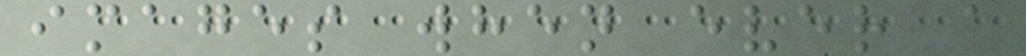images when ever a
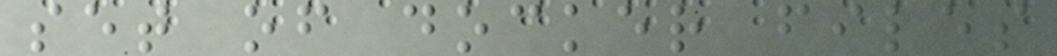set of docker files
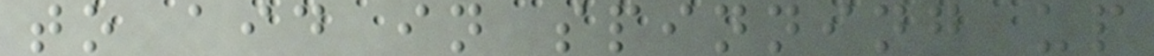to aid in spinning up
